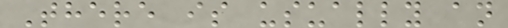There is usually an
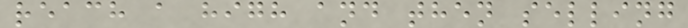reach a high and then selling
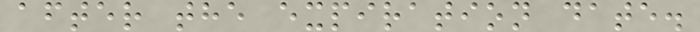after the expiration date.
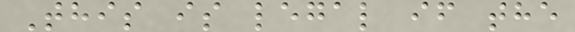This is legal if the
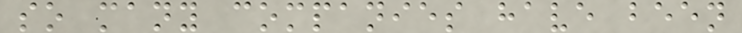so many companies have been
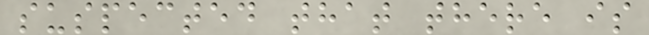suspected that there is
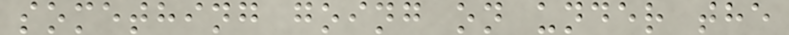something going on under the
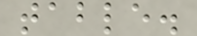table.
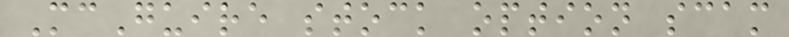McGuire stock option scam
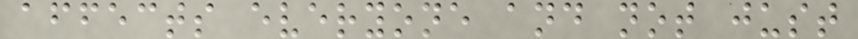affects everyone and not just
